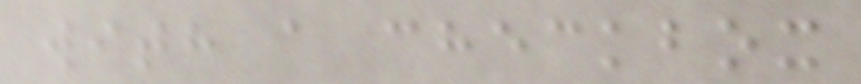with a checkbox
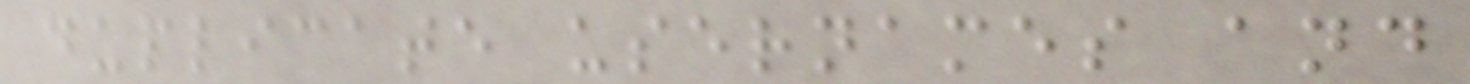duplicate usernames and
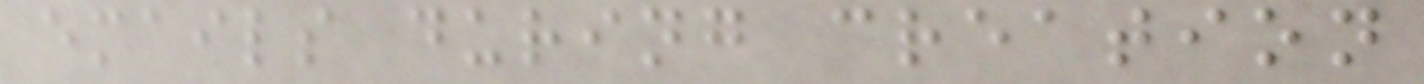emails during creation
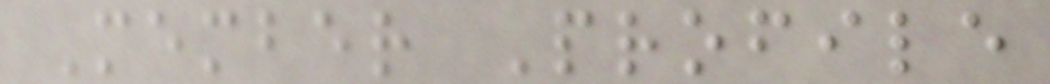Member Profile
